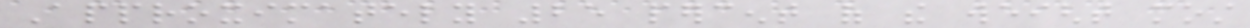Approximately 25 percent of the weight most
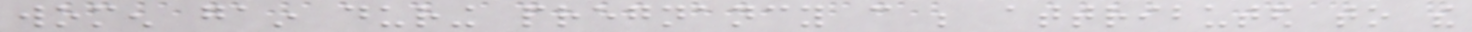women gain during pregnancy can be attributed to the
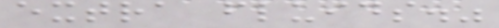extra fluids."
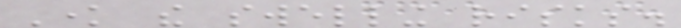Know the swelling risks.
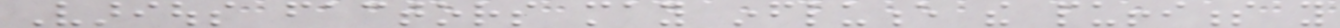Various factors may influence the puffiness you
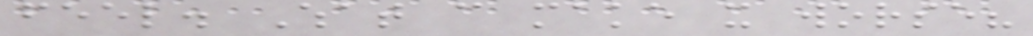feel. What can make it worse?
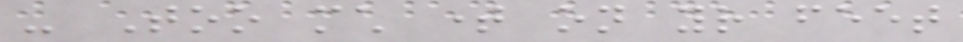- Too much time on your feet
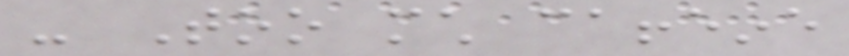- Too much caffeine
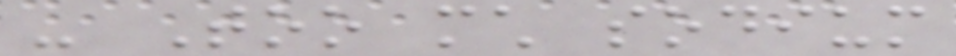- Too much sodium
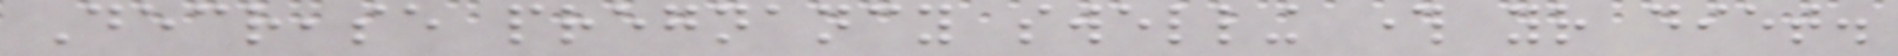Decrease pregnancy swelling through your diet.
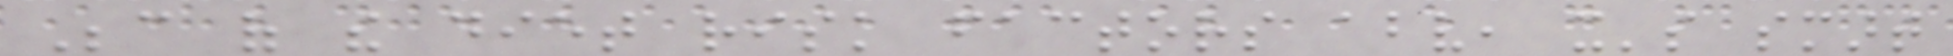Because of the diet risk factors above, it's smart
